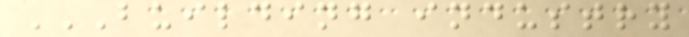BUILDING INDUSTRY
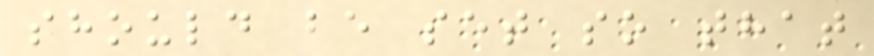should be set so that
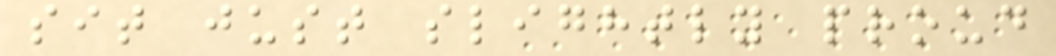sit just slightly proud
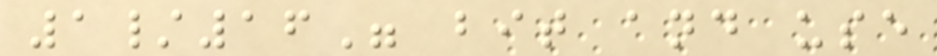1/16" bit and use
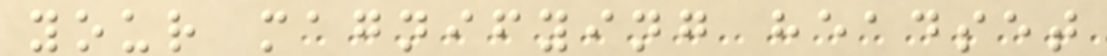your magnifying headset
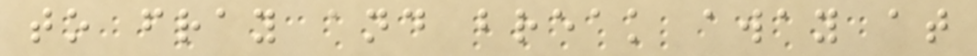to fray and break away at
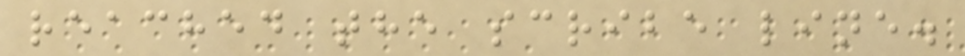reached the scribe line.
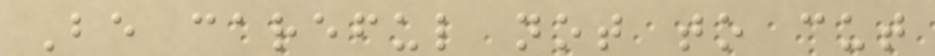Be careful not to cut
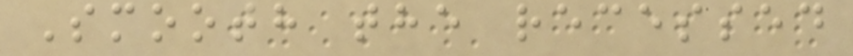Smooth the recessed
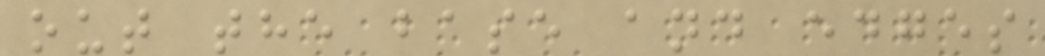out the base and edges
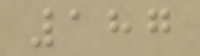187
